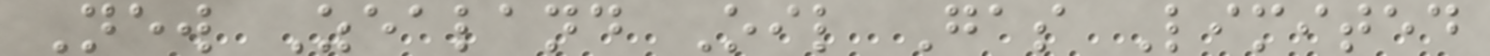New Zealand Oil Gas Limited
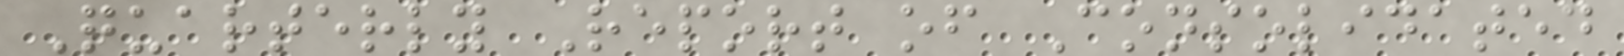Quarterly Report of Consolidated
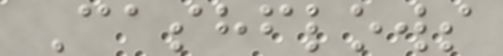Cashflows
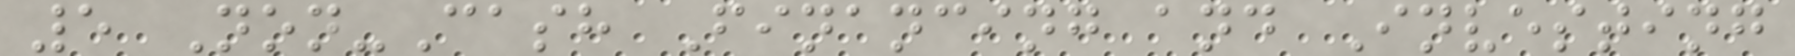5 Non-Cash Financing and Investing
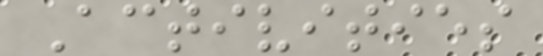Activities
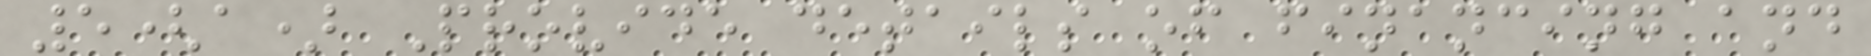5(a) Provide details of financing and
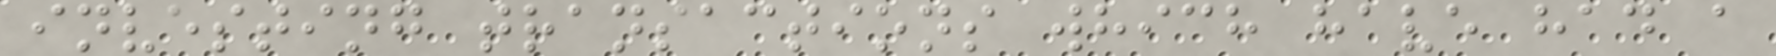investing transactions which have had a
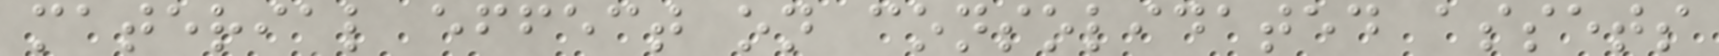material effect on consolidated assets
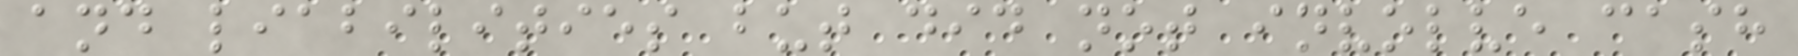and liabilities but did not involve cash
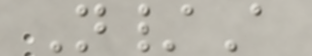N/A
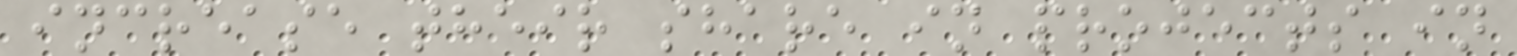increase their share in projects in
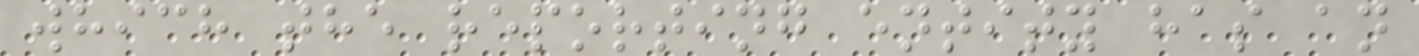which the reporting entity has an
